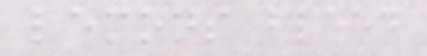lemons bleed
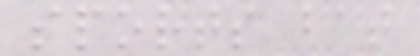sports bat
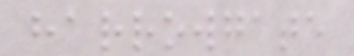harrowgate
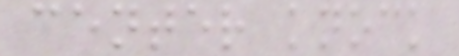center knock
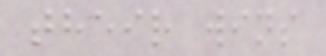their wins
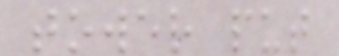tower put
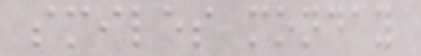smiles monday
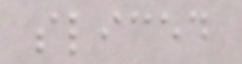sliced
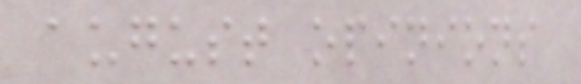august opinions
